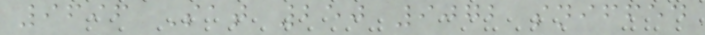9696 Sat 250 9072 sniffed
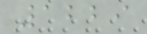1229
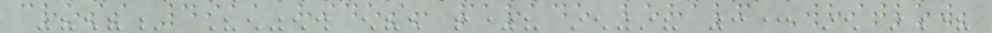cross 4911 hides! parade behalf Whitlow;
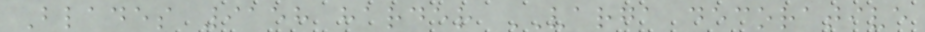Blades 9158 harder VARGA decorative
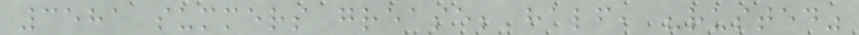3581 summers grease; half, "rusted"
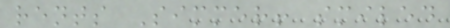rents Simmer! smiled
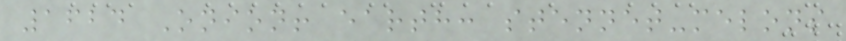1624 Onion! earth: stennet-melons
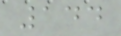144
